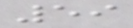59
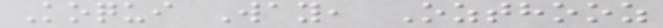Koqui Way, Ozthooz
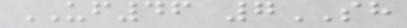UF46 7SH
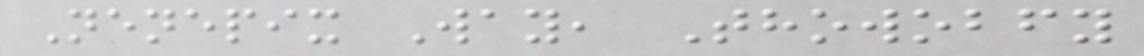Nenepix Way, Thowobfy
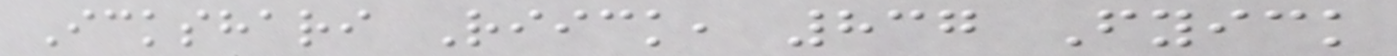Ickshari Riick, 837 Fyick
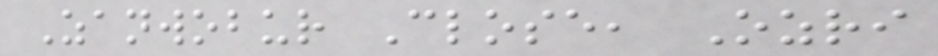Zanwobur Close, Ozri
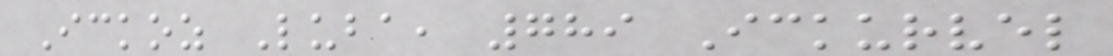Ickoz Luba, 789 Ickurvel
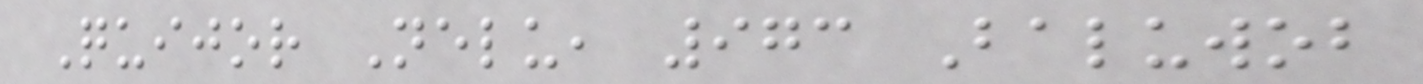Quijor Nelu, 973 Baluwob
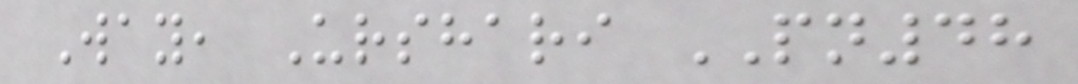Way, Urshari PN48
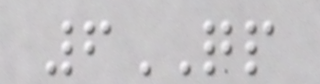6QP
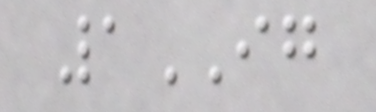1IG
